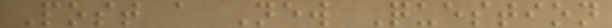Post a New Question
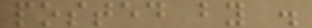posted by .
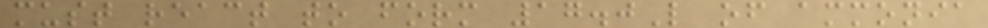must react to form 17.0L of ammonia
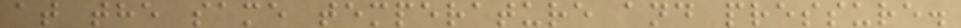at the same temperature and pressure.
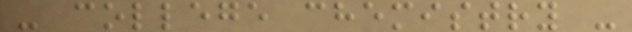- college chemistry -
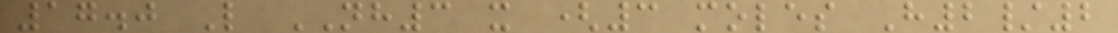17.0 L NH3 x (3 moles H2/2
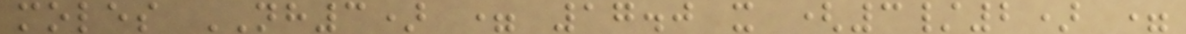moles NH3) = 17.0 x (3/2) =
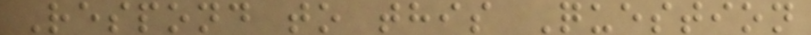Respond to this Question
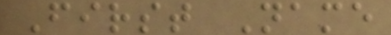First Name
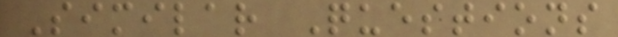Similar Questions
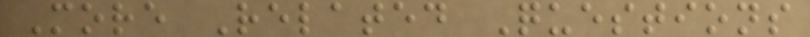More Related Questions
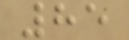85
